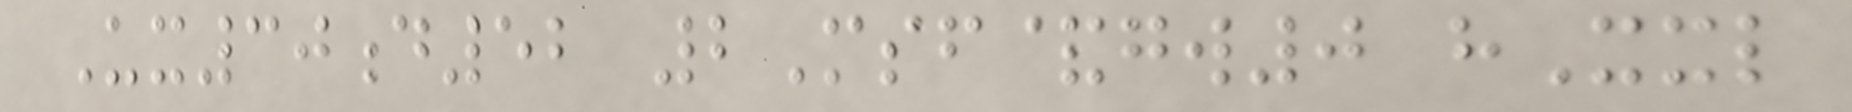Ux30d52 2Msf&gw0 hXxl
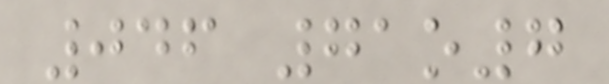046 71o7
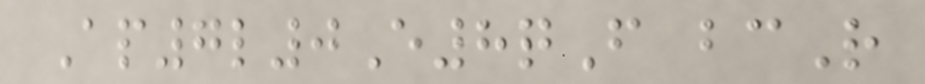Ap7l0E8qF bcR
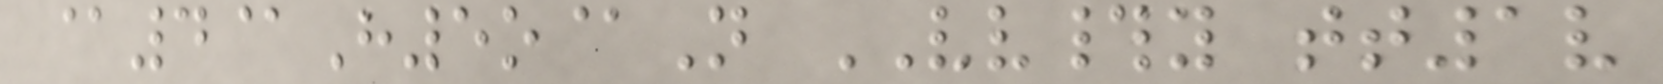@4@H5o@N VV#y tt1v
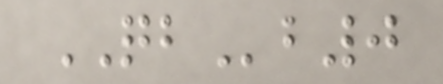QBb0
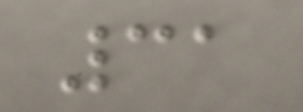31
